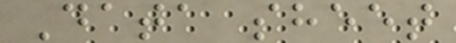Data sheet
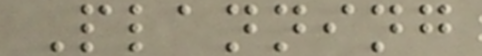Planning
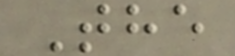The
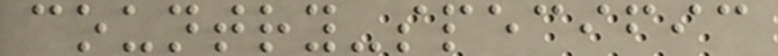country-specific
